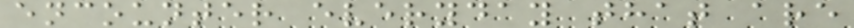encounter everyday that are
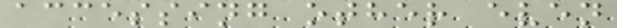accessing other even
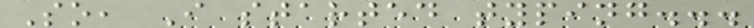So, I started typing...
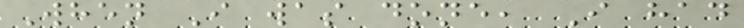When I was done, I had
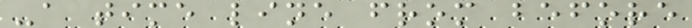-a time line from before
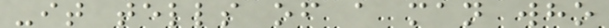-it tells of a man who
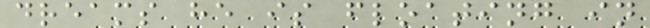dreams he is floating in
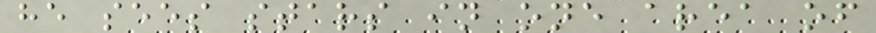he sees stars in one area of
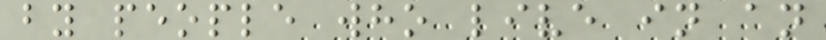by people who live in an
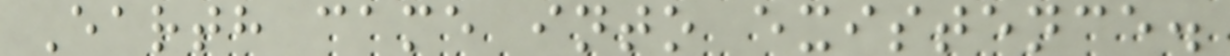Earth came into existence.
